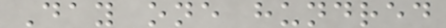Day one hundred
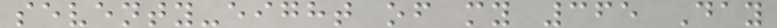seventy-eight of my 365 Day
